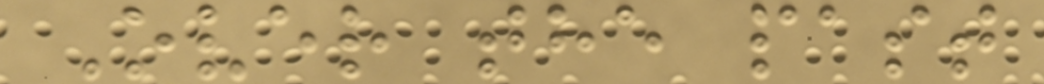Over the past
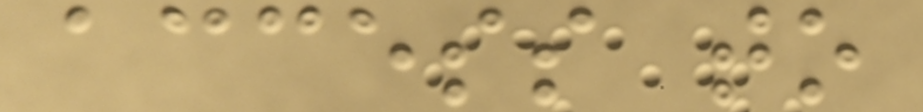access to
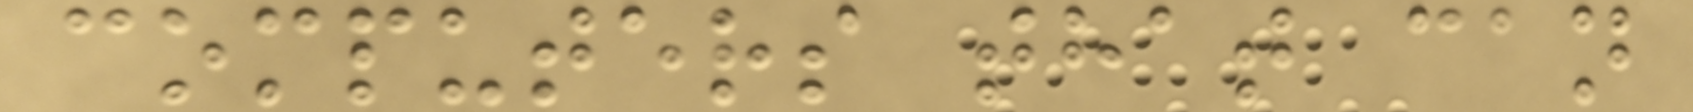computers that can
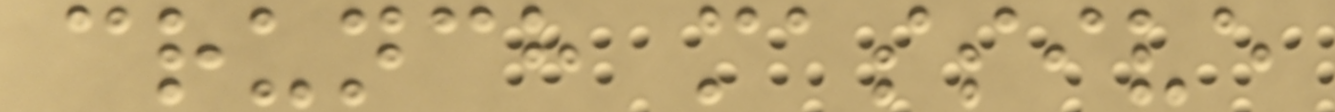crunch massive
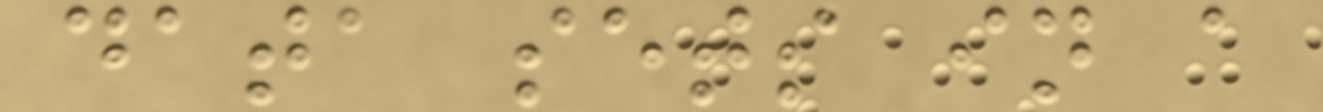data sets in a
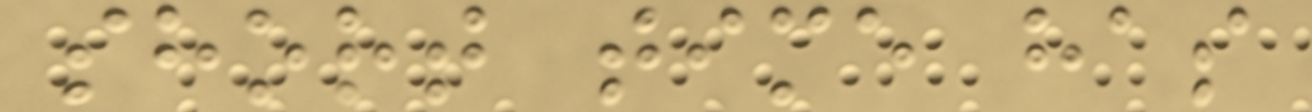short time has
